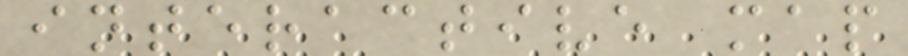interactive map
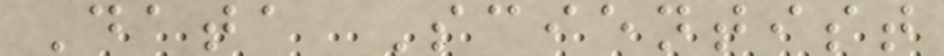Data Scientist
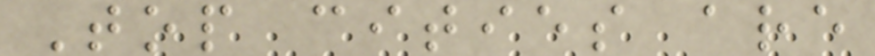Top cities are
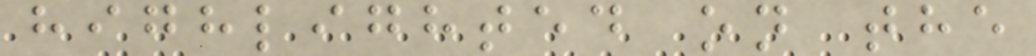highlighted on the
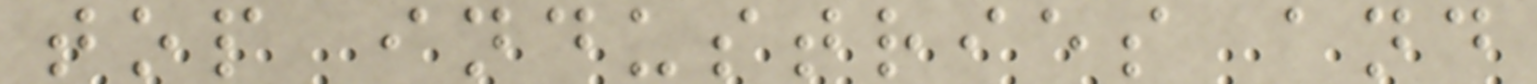top industries and
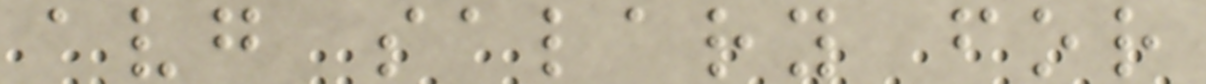avg salary for
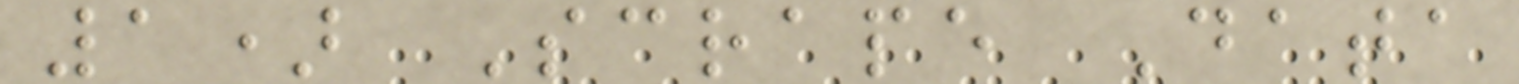1) Scrape Data
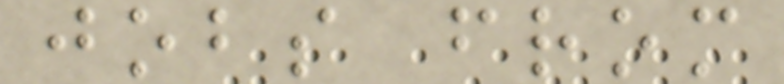jobs from
